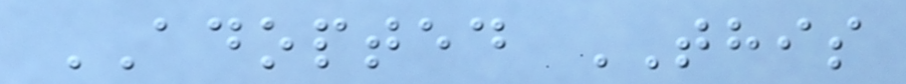ADOPTED THIS
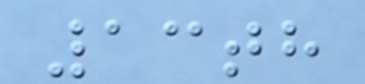13th
